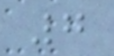7
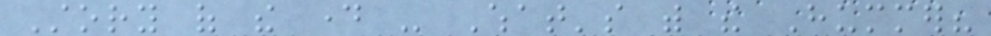Story of the day - What's with the Hummer?
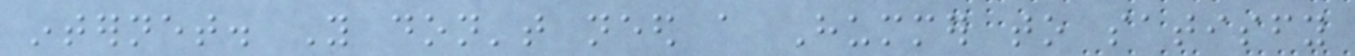internet. You don't need a Hummer to satisfy
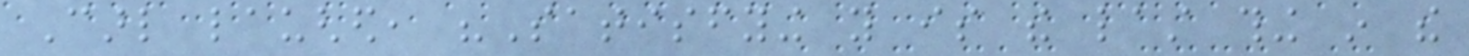Carl laughed, "Satisfying you is the last thing in the
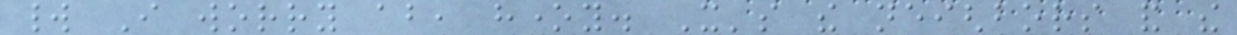world I worry about, honey. It's the neighbors and the
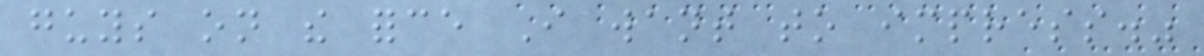guys on the force I want to impress."
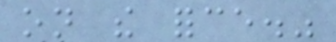on the force."
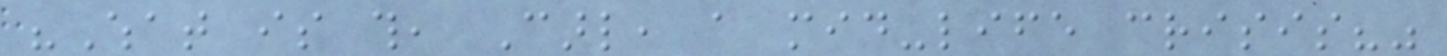"What is this, Carl, a mid-life crisis?"
